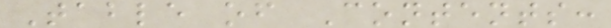Table of Contents:
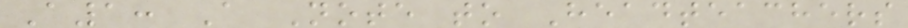A1: A Note to Headteachers
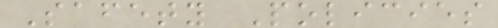Safety Policies
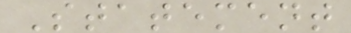Statement
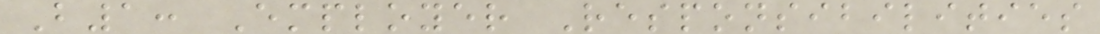B1: Employer Responsibilities
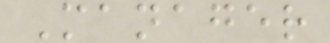Manager
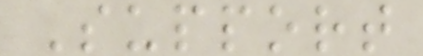Support
